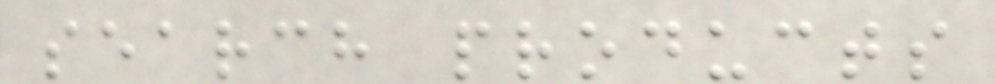search products
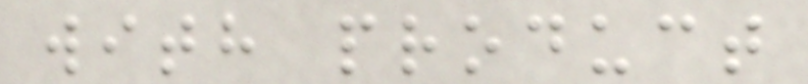with product
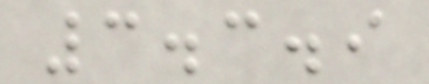3.3.9
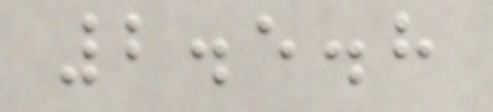2.5.8
